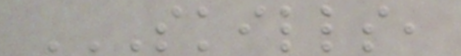SKILLS,
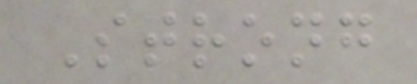Strong
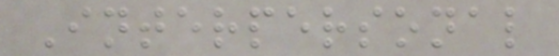Interpersonal
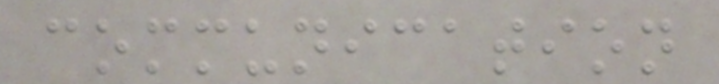communication
